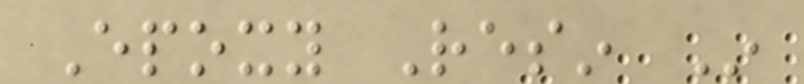Epoxy Resin In
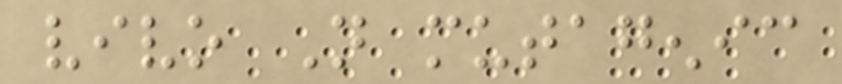vivo Not mutagenic
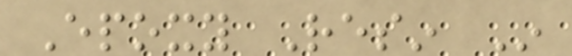Epoxy Resin In
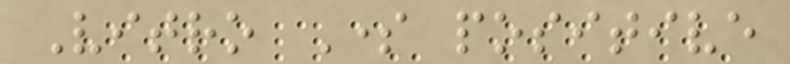Vitro Some positive
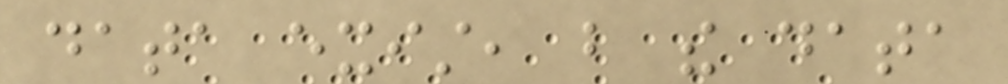data exist, but the data
